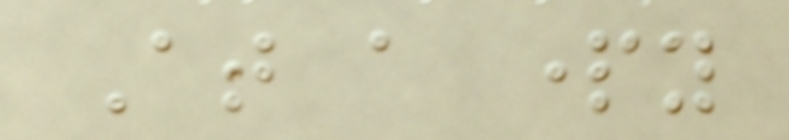At a party
